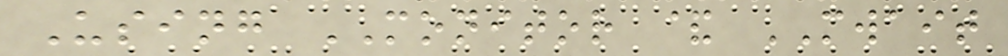Using MONITOR & MWAIT
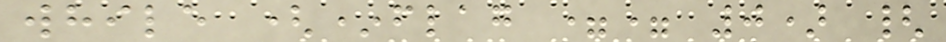while (*flag == 0) {
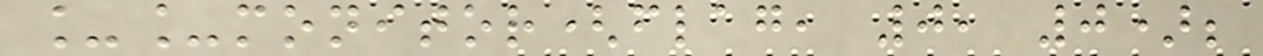__monitor(flag, 0, 0);
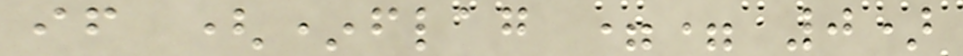if (*flag == 0)
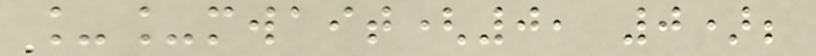__mwait(0, 0);
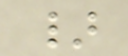}
